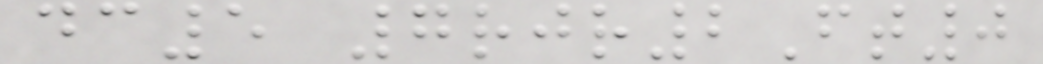dc5 7rjr2Ft0
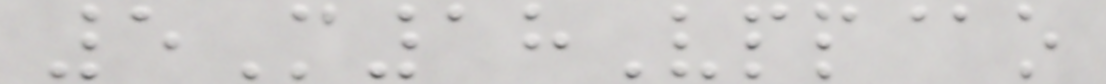5M18Vpp@o
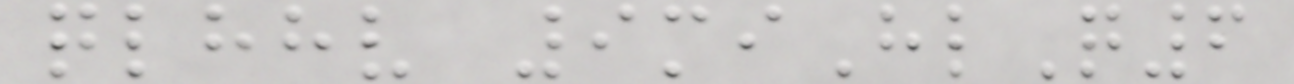qlhhv 9miHlQ6
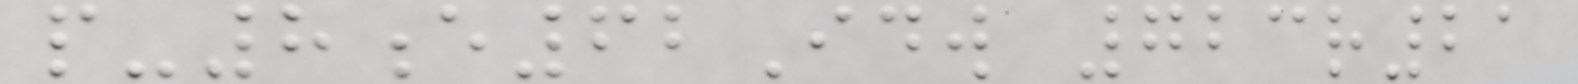p-8e62Idw 723r21
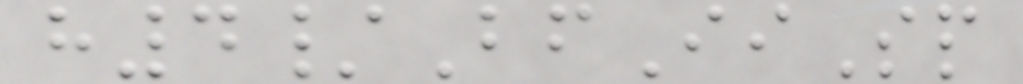h4/BfIiSp
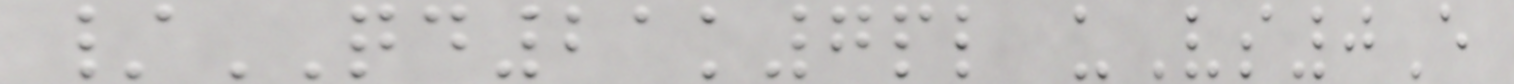/QD21k7pl uVs0E
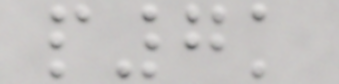p7k
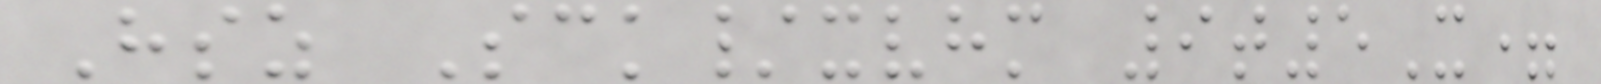Hsz Sck/xvhm 9t5X=
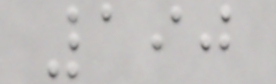190
